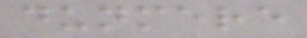dunmere
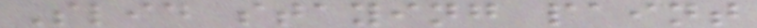Slid staying paint
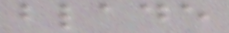blade
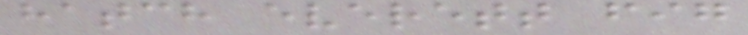hatch everett fig
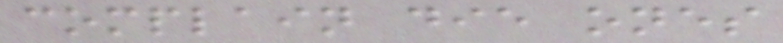complain die ones
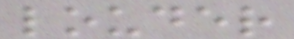louder
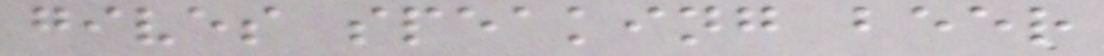gives speaking beer
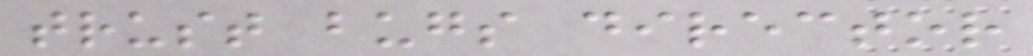trust bugs director
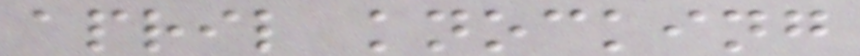april knocking
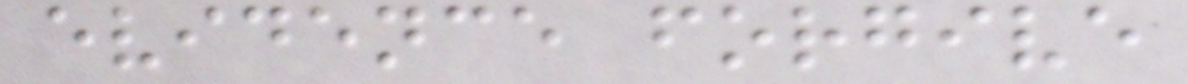evidence forgive
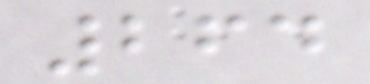264
